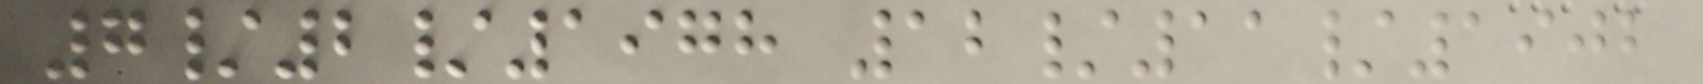7/2/1978 12/11/1902
